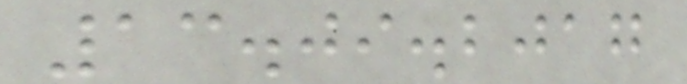13.09.2017
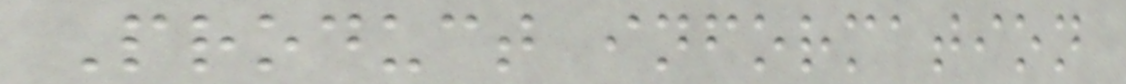Product information
